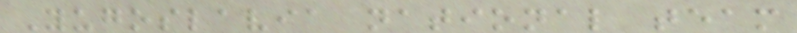Yugoslavia national team
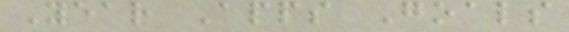Year Apps Goals
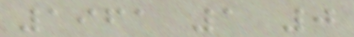1961 1 0
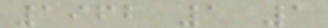1962 1 1
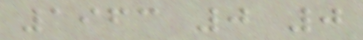1963 0 0
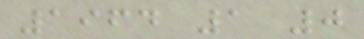1964 1 0
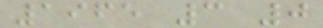1965 3 0
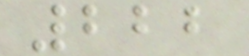222
